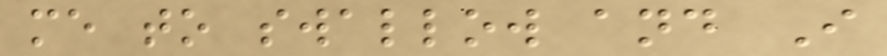me to swallow and I
